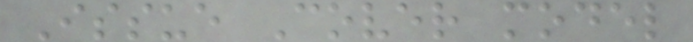Issue Cover model
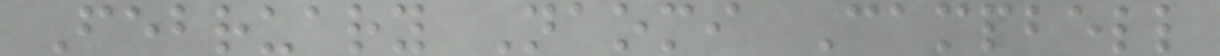February Naomi Campbell
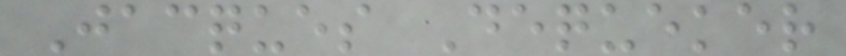Jacques Dequeker
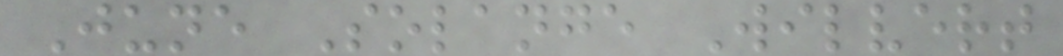June Solange Wilvert
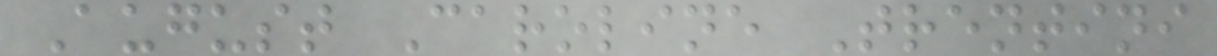August Caroline Trentini
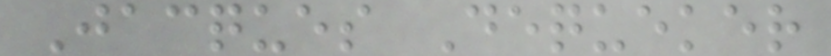Jacques Dequeker
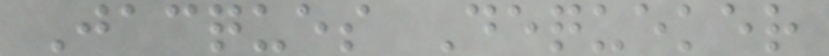Jacques Dequeker
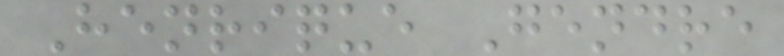Henrique Gendre
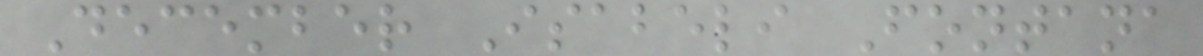December Isabeli Fontana
